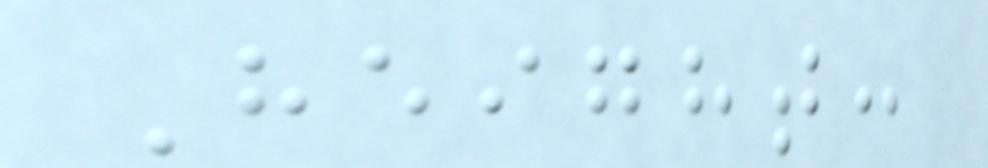Height:
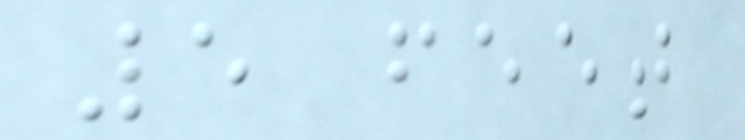5 feet
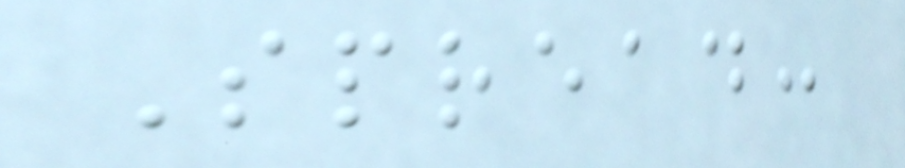Spread:
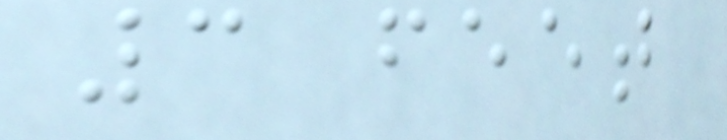3 feet
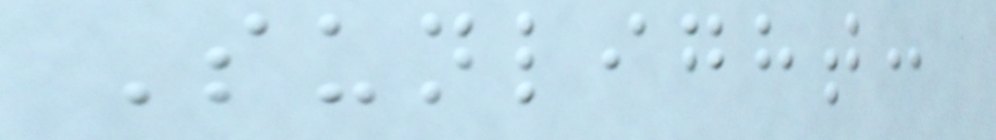Sunlight:
